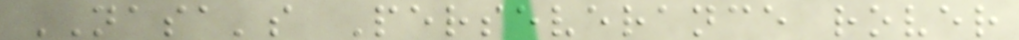NASA's Perseverance rover
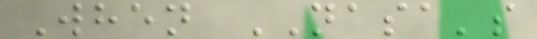When NASA's
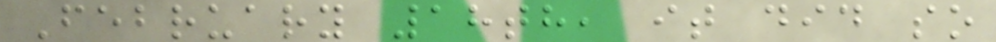February 18th, it did so
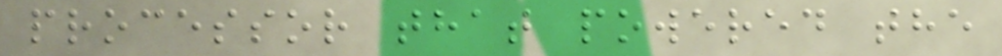processor that powered the
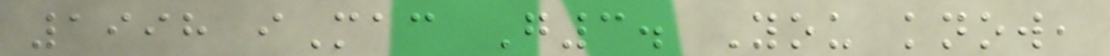1998 iMac G3. You know,
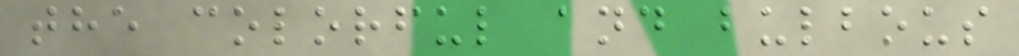the colorful and bulbous
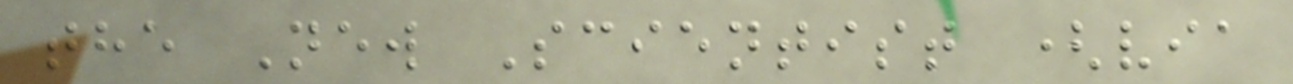the New Scientist (via
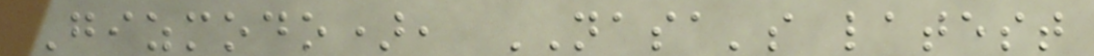Gizmodo), NASA's latest
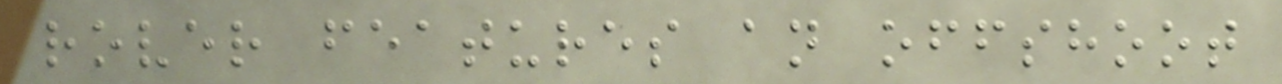rover features an offshoot
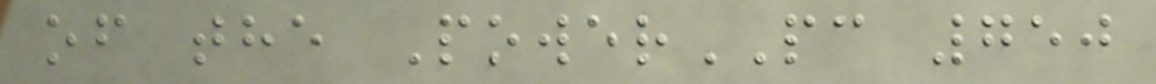of the PowerPC 750
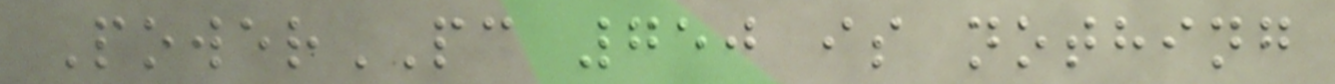PowerPC 750 is nothing
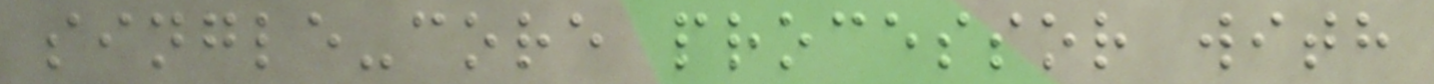single-core processor with
